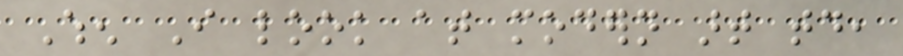When I look at modern art today,
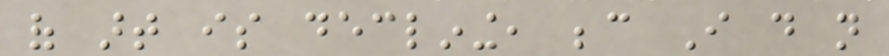of art is declining, because I do not
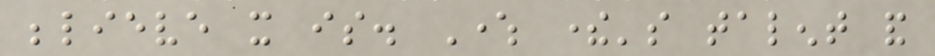believe it is. Where there's talent and
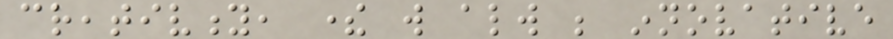creativity, there will always be innovative
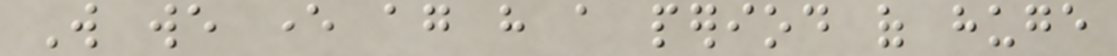Will we ever again have a period of huge
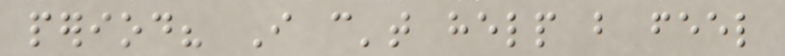period? I can't help but feel
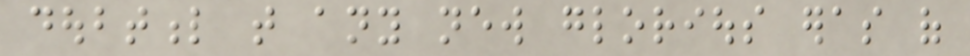doubtful that any new glorious eras of
